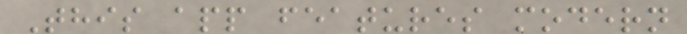This app features modern
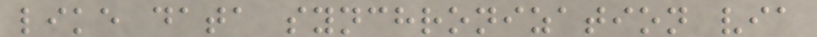like data synchronization via
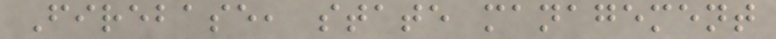Firebase, state management
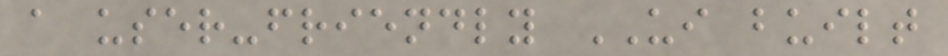a user-friendly UI built
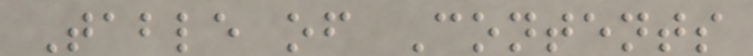Table of Contents
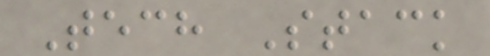Tech Stack
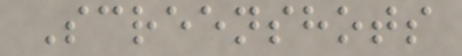Screenshots
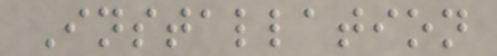Installation
